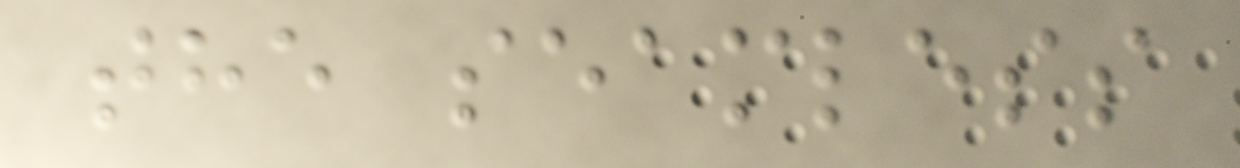the seamless
